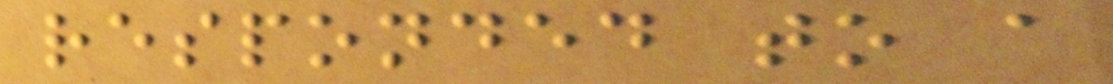responded to a
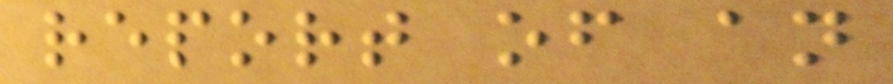report of an
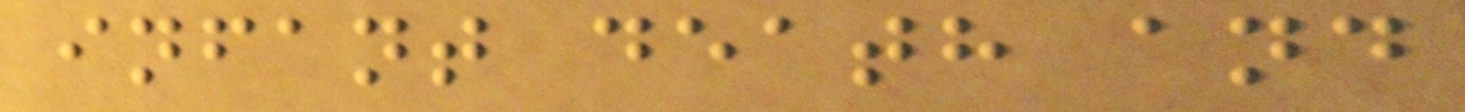infant death and
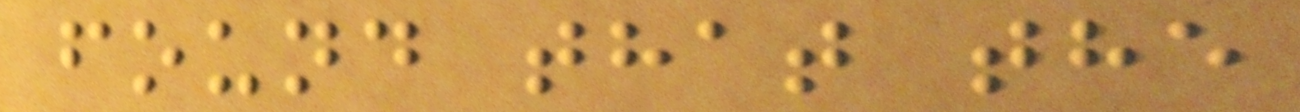found that the
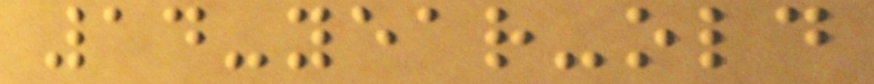14-year-old
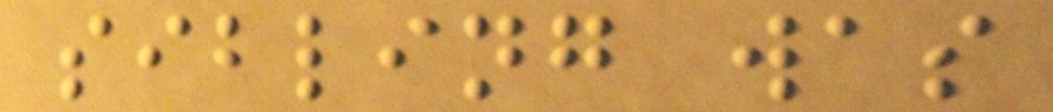sibling was
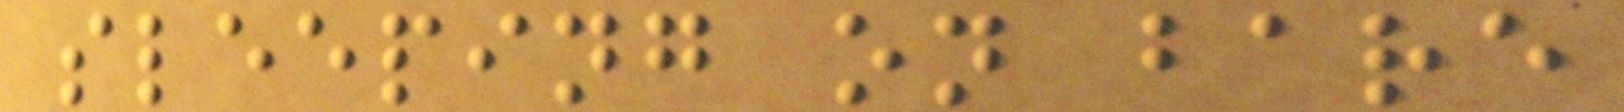sleeping on bare
